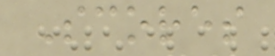Scores
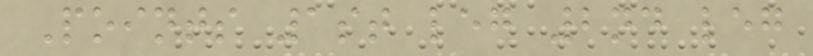Points 1st leg 2nd leg
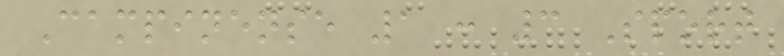Campinense 1 : 3 Sport
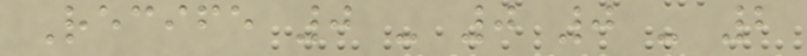Recife 0 - 0 0 - 2
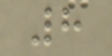8
